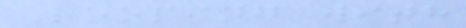Looping with
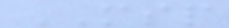MSP
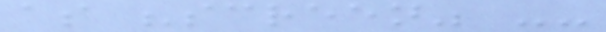as "screen" --
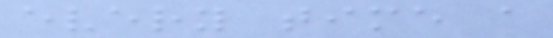every time a
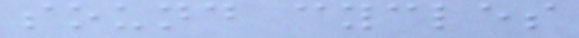sound cycles
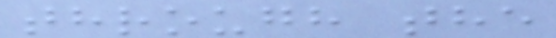through the
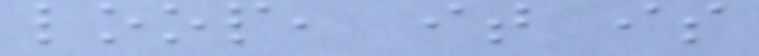loop, it is
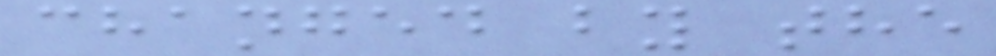changed by the
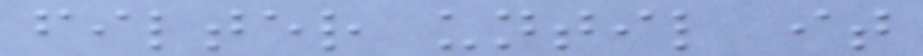filter until it
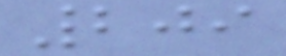209
